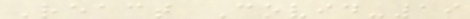React Covid-19
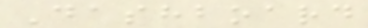Dashboard
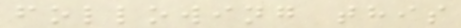following this
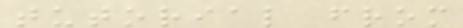tutorial from
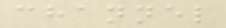channel
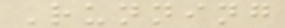Running
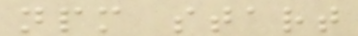npm start
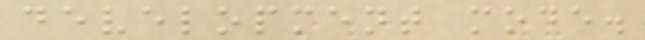development mode.
